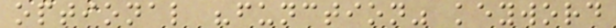optional "function" keyword
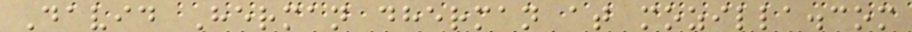David Herman dherman at mozilla.com
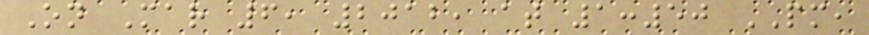On Mar 6, 2012, at 1:50 PM,
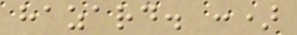hazard. :)
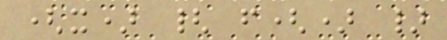(x) { f() }
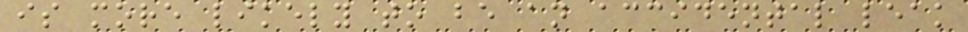is more likely to be an accidental leak
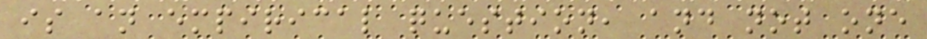is an empirical question, and not one
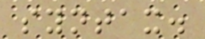syntax.
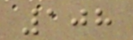108
